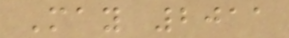May 2011
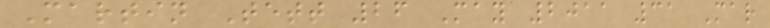Martin Tett 26 May 2011 31 Mar
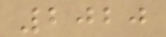2020
